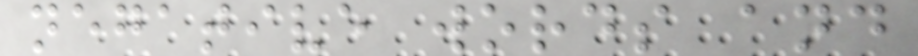negative words and
